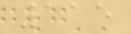115
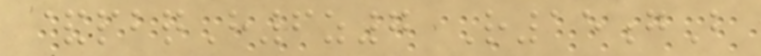&pbqH6z7 R15gB
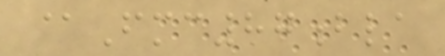@Fmc87bla
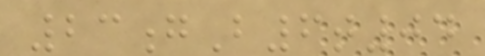23gB6t04
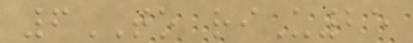6TO riU25
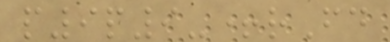p9p9-+rFd
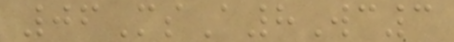06MsA8Wc3
